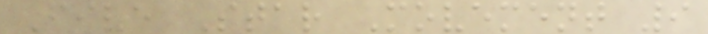Five Star Movement 9
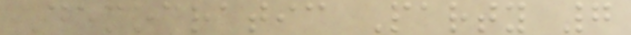Democratic Party 7
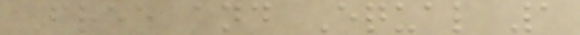Free and Equal 1
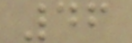46
